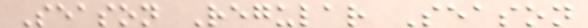Season Regular Season
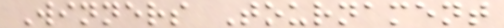Winners Tournament
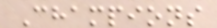Champions
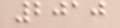2010
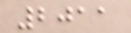2011
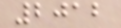2012
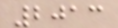2013
